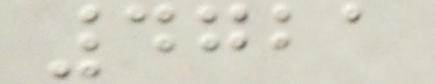4721
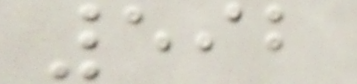592
